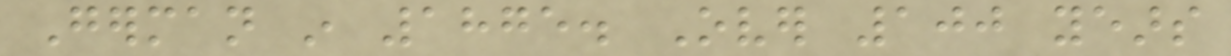German in 1875. Over 100 years
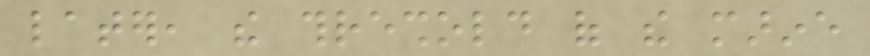later, the threshold of the marine
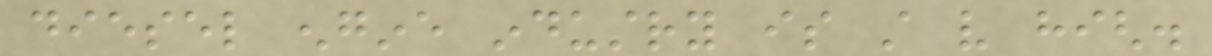diesel engine industry is still very high.
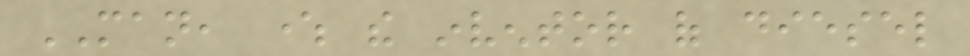MAN, where the inventor of diesel
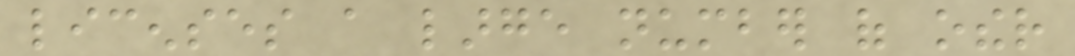licenses a large number of other
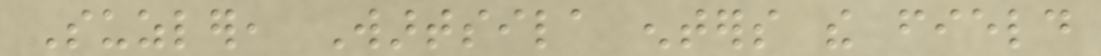Suzler, Wartsila enters the field
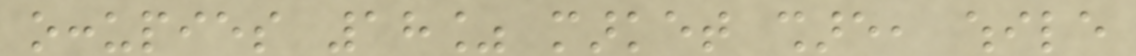occupies 18% market share, while
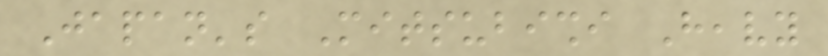Japan's Mitsubishi Heavy
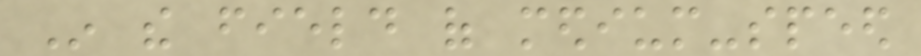In the field of medium-speed
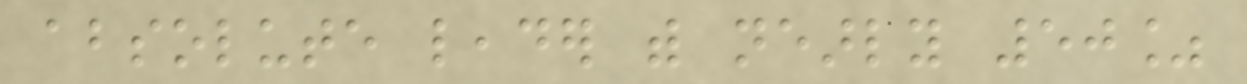absolute leader with nearly 50%
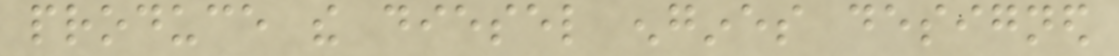produce the diesel engines designed
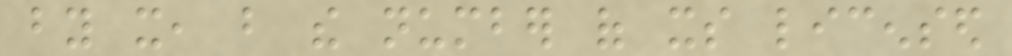by it, but the number of its licensed
